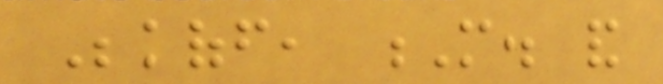Bekoff, M. and
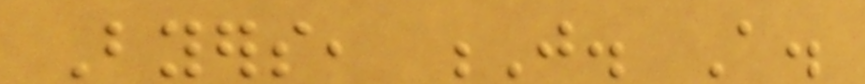Byers, J. A.
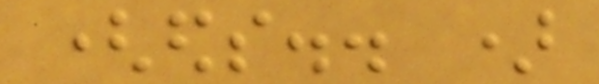(eds.. )
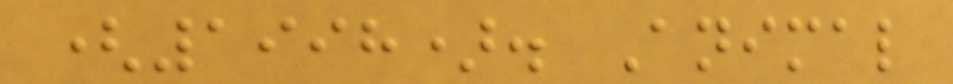(1998). Animal
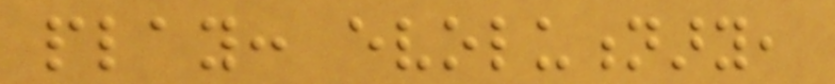play: evolutionary,
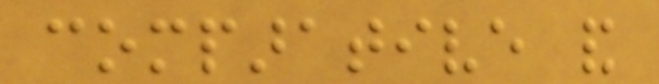comparative and
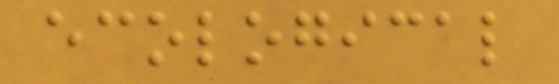ecological
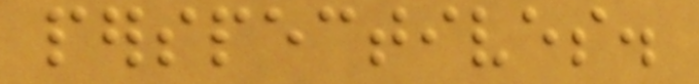perspectives.
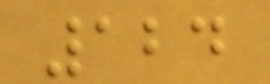124
